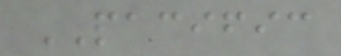PACIFIC
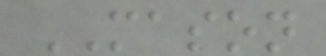MASON
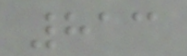813
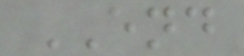END
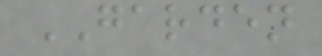GARDEN
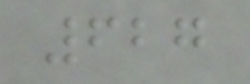627
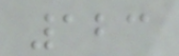123
